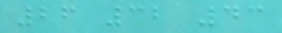26 32 43
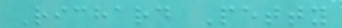Richard Petty
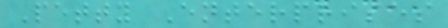Petty Enterprises
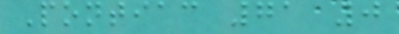Pontiac 71 0
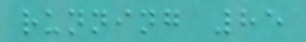running 85
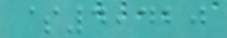$4,420
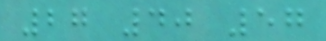27 40 57
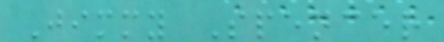Jimmy Spencer
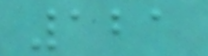121
